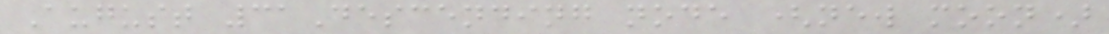August 31Descending node (new moon)
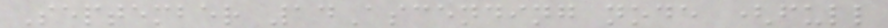September 14Ascending node (full
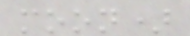moon)
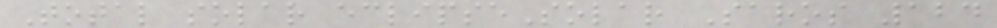Total solar eclipseSolar Saros 124
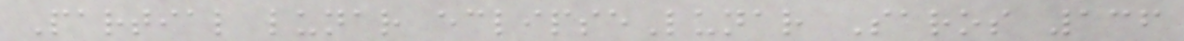Partial lunar eclipseLunar Saros 136
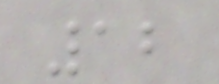12
